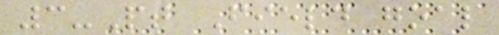3-Pt Field goal
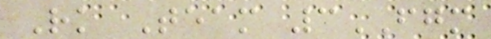Rk Team 3FGM
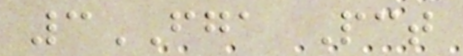3FGA Pct
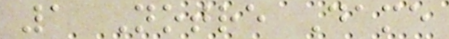1 Notre Dame
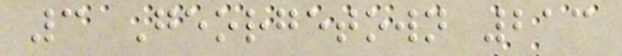3 Georgetown 213
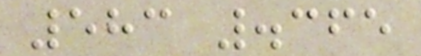583 .365
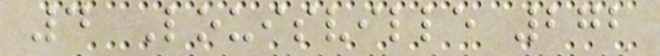4 Louisville 272
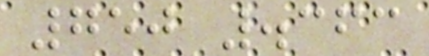750 .363
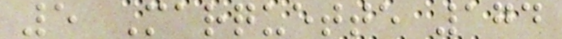5 Marquette 174
